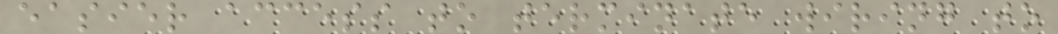easier access to terminate wiring to
